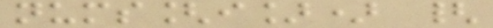nums[i]) {
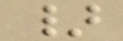}
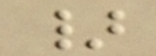}
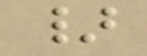}
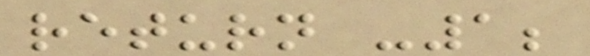return -1;
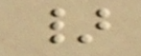}
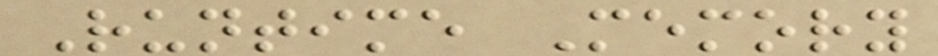Runtime Memory
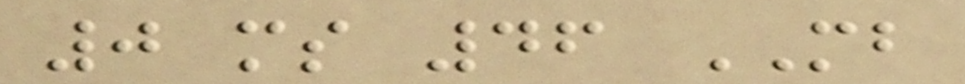0 ms 46 MB
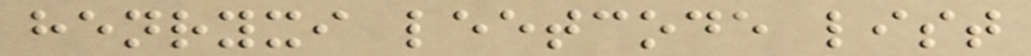henryxi leetcode list
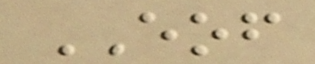EOF
